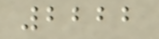2222
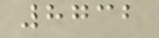8732
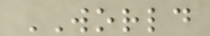WORLD
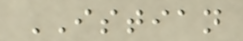ISTIAN
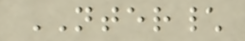NTER\
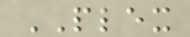PLEX
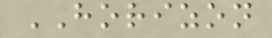HORIZON
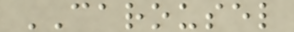CAROUSEL
